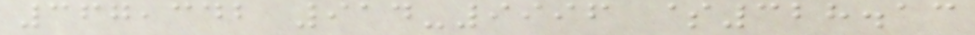367,342 914-9996 $328.13
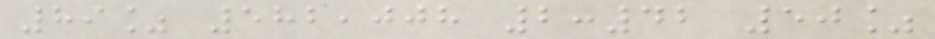89% 582,008 2:42 50%
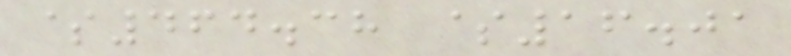$464.38 $16.01
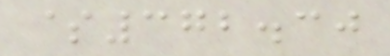$372.30
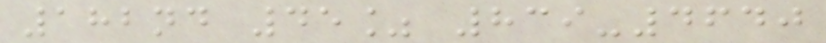182nd 45% 839-4640
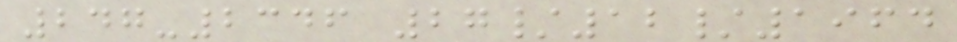247-2346 27/12/1964
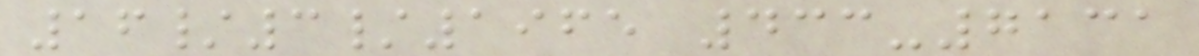16/3/1965 433-7131
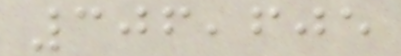306,605
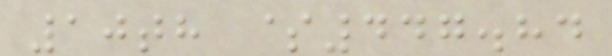10th $447.84
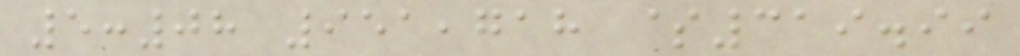5:08 951,718 $319.99
